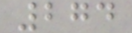274
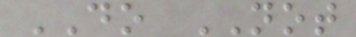DO NOT
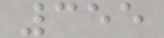355
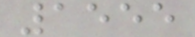1555
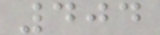404
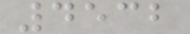4532
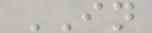IN
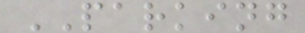PARKING
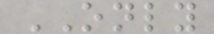ONLY
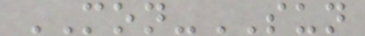MON-SUN
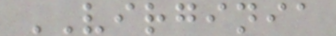VIRGINIA
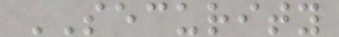SECURITY
